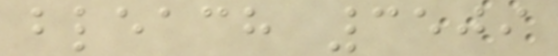bleach 3509
